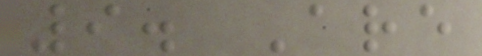9. Are
